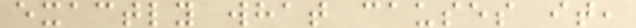exactly what causes it,
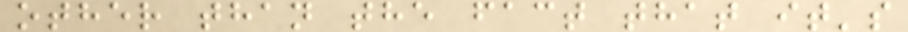other than the fact that it's
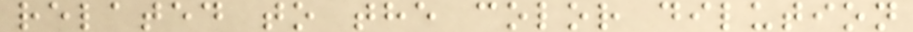related to the color dilution
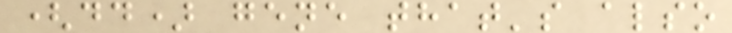(dd) gene that's also
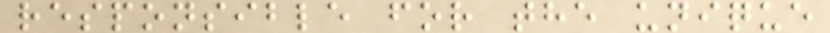responsible for the unique
